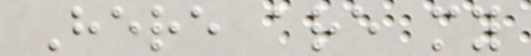Here are my
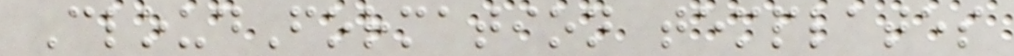CloudFormation templates
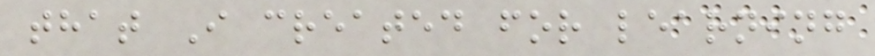that I created for learning
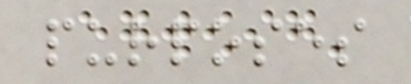purposes
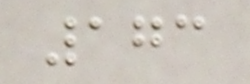173
